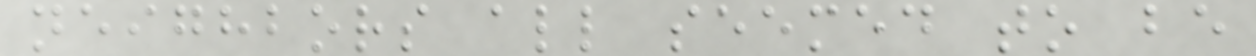neighbors all seemed to be
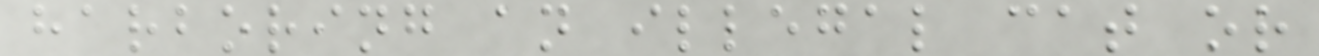harboring an illegal cat or
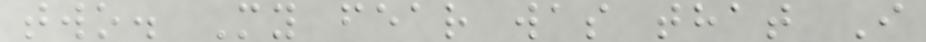two. My fear was that I
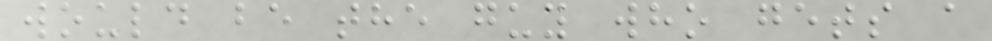would be the guy who gets a
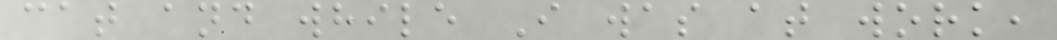cat and while I was at work,
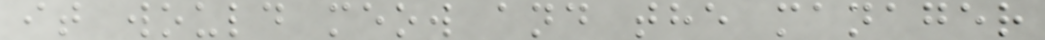it would meow and the manager
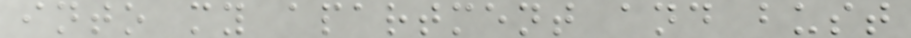into my apartment and bust
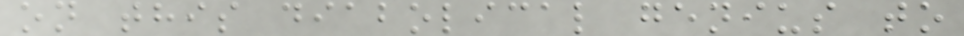on this diabolical genius to
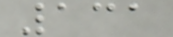131
